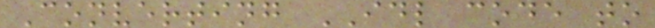Converting IDL code to
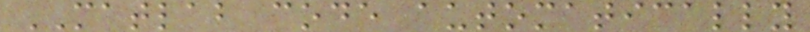MATLAB code automatically
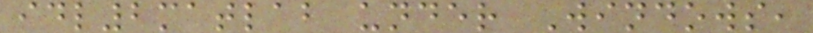idl2matlab under Windows,
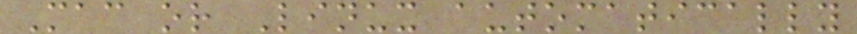Mac or Linux automatically
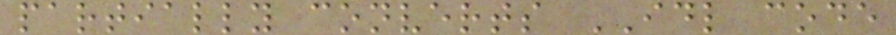partially converts IDL code
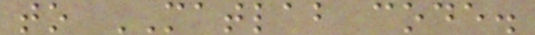to MATLAB code.
